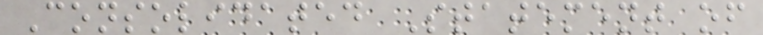Consolidated Statement of
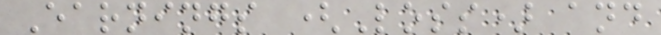Earnings (Loss) and
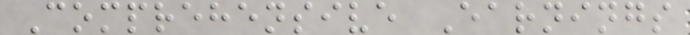Comprehensive Earnings
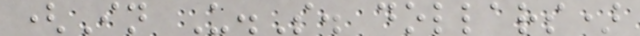(In U.S. dollars)
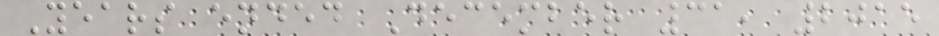Years ended December 31, 2015
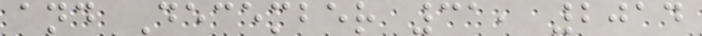and December 31, 2014
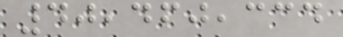40,460,334
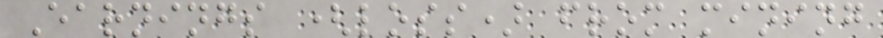Earnings (loss) from mining
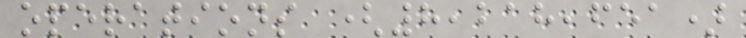operations (8,218,651)
